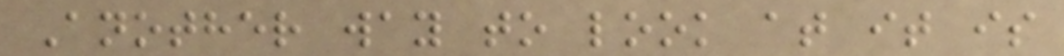Another way to look at it is
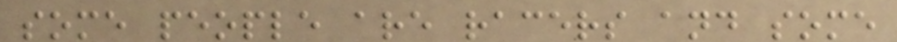some people are racers and some
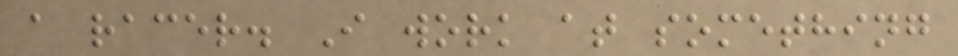a racer. I work at something
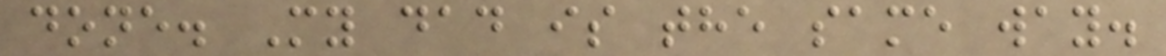done. My dad is the same way.
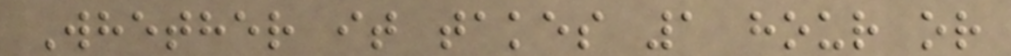Whether it takes 1 hour or
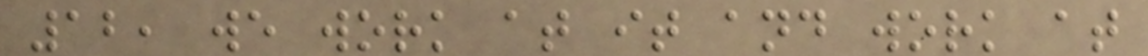12, we work at it and work at
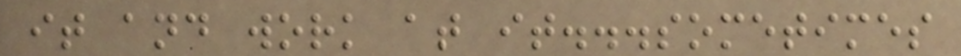it and work at it...sometimes
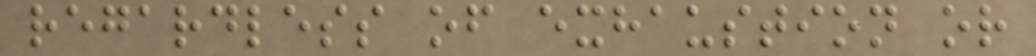regardless of exhaustion or
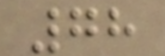78
